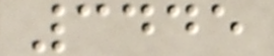3445
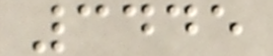3445
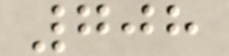708
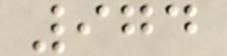974
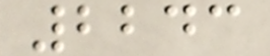2243
